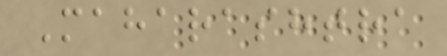Maharashtra
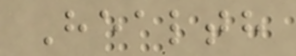Health
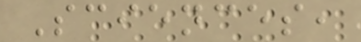Sciences,
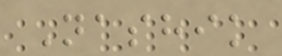Nashik
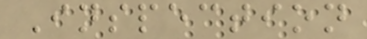Inspection
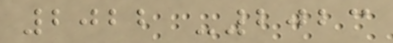2022 -2023
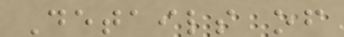Details of
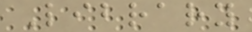Library
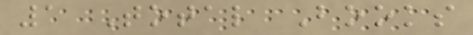1 Total Books
